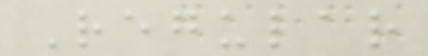Regular
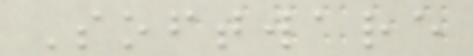Software
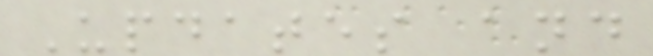Updates and
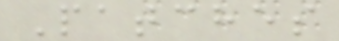Patches
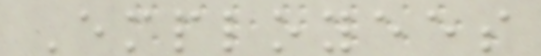Employees
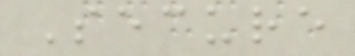Secure
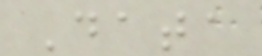Data
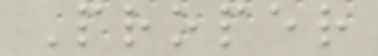Proper
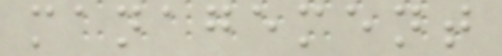management
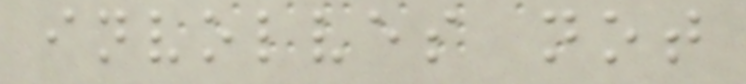involves not
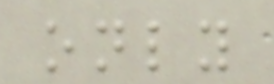only
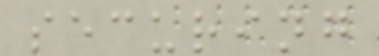securing
